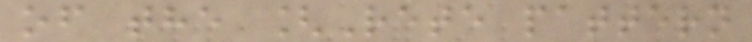of the [Rete pattern
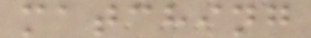matching
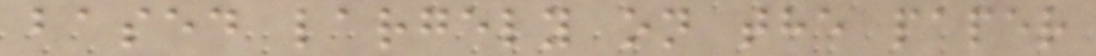based largely on the paper
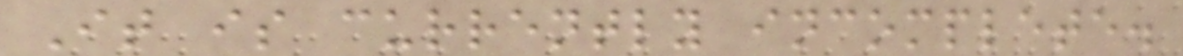It is currently incomplete.
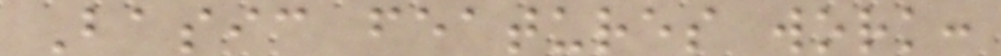Basic features work:
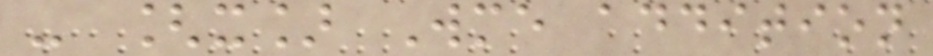- [x] Wme addition
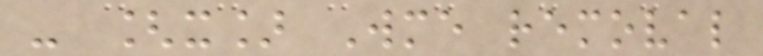- [x] Wme removal
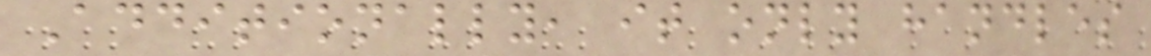Additionally, it only handles
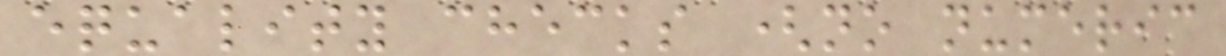equality checks (no numeric
